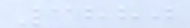3880
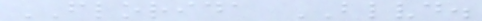FLORIDA BLVD.
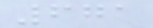671
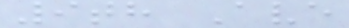9th Ave
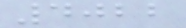4022
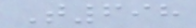T698
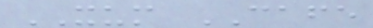XUM CAFE
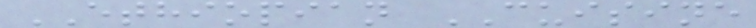ETHIOPIAN CUISINE
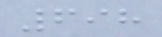698
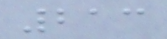213
